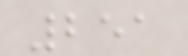251
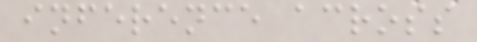inference across
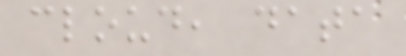cloud, data
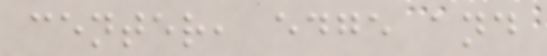center, edge and
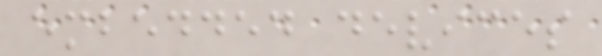embedded devices
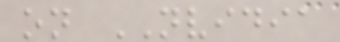on NVIDIA
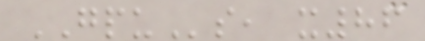GPUs, x86
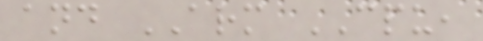and ARM CPU,
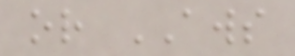or AWS
